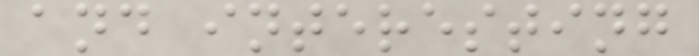and interesting
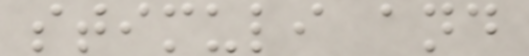stimuli and
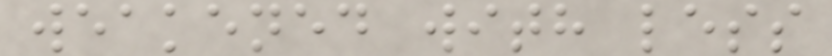weakened with less
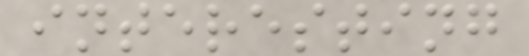interesting
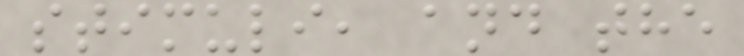stimuli, and the
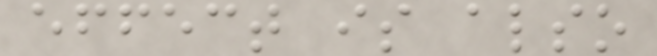effect is also
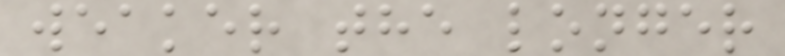weaker the longer
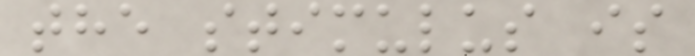the stimulus is
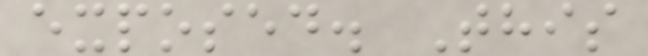exposed. This
